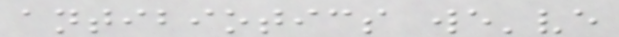antibiotics we've
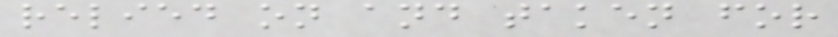relied on and taken for
